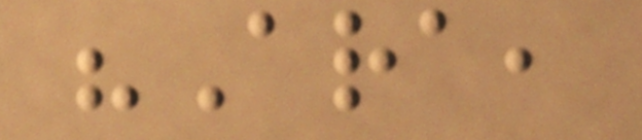"Ara,
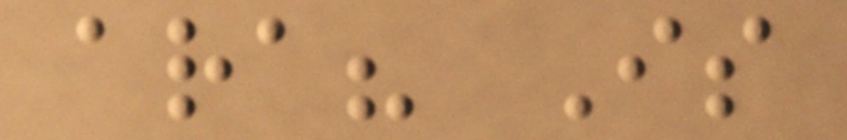ara? Is
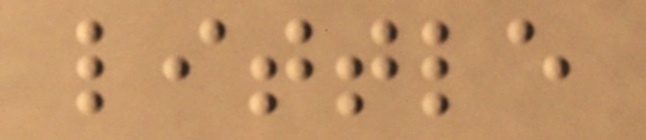little
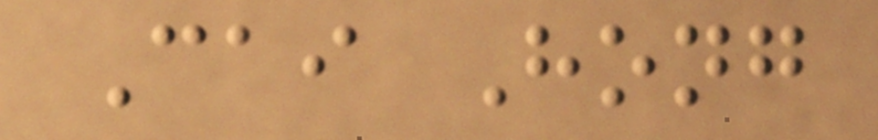Cai Hong
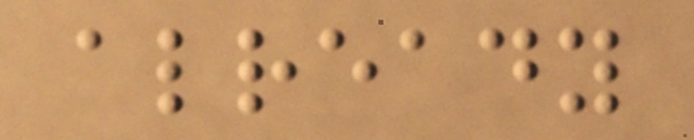already
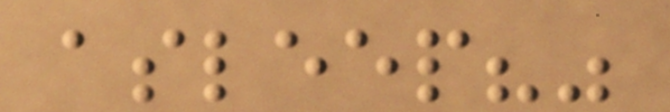asleep?"
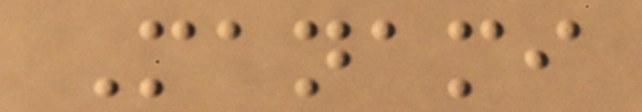Manami
